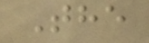The
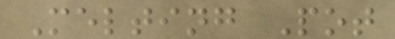Melting Pot
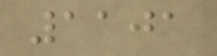1101
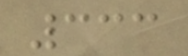333
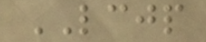LCJP
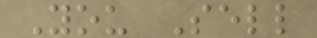You Sell
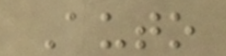Auto
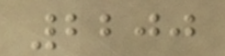2200
